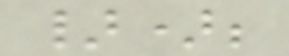});
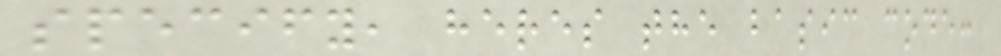specify, heres the basic code:
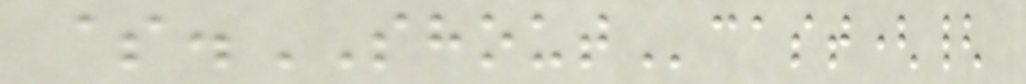$.SHOUTcast({
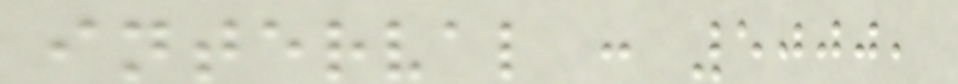interval : 5000,
